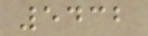5432
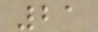21
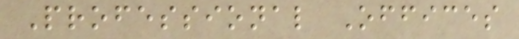Professional Offices
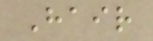Hair
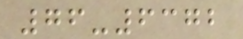76-6372
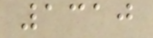1310
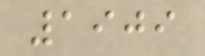1909
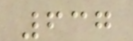637
